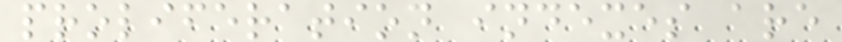proliferation indexes are
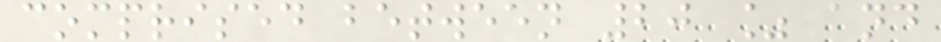comprised between 20 % and
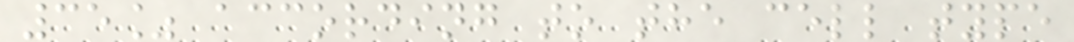35% according to the cell type
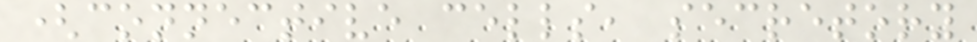(connective cells, secretory
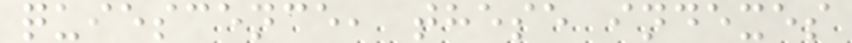quiescence, these indexes
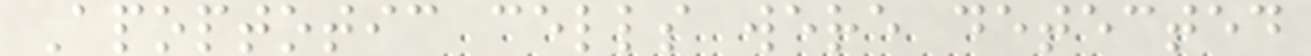Apoptotic cells were detected
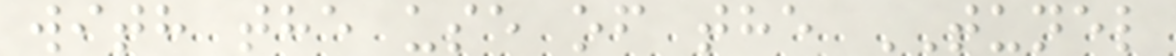with the use of the TUNEL
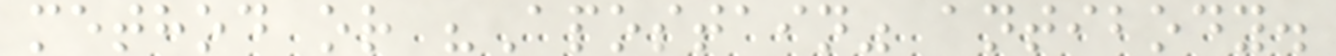method or "Apostain" antibody.
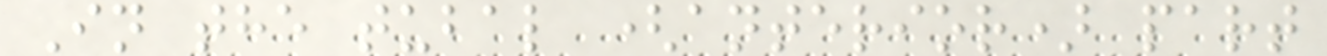In the tubal (anterior) part
